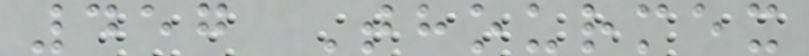457 Thourmex
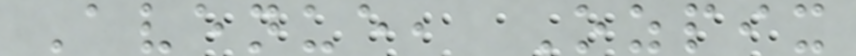Avenue, Ozpix
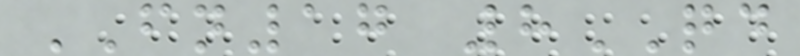FN17 8QD
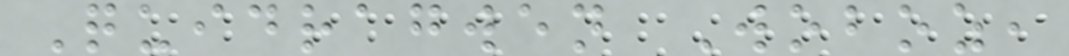Quidragwen Woboz,
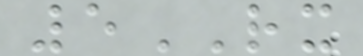5RX
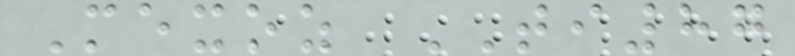Mexoz TI87
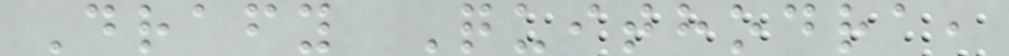Drafy Quithodra,
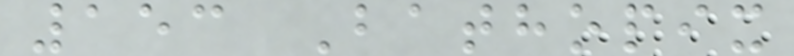153 Bathopix
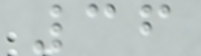36
